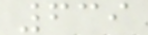639
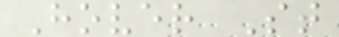Hover St
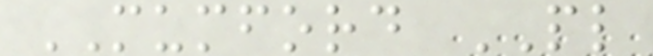MUMFORD PL
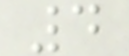4
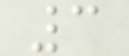3
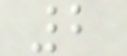2
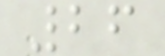26
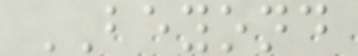BEYOND
